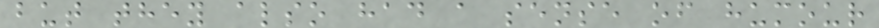but they also had a sense of humour
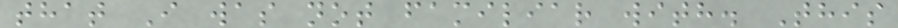that I was not familiar with. This
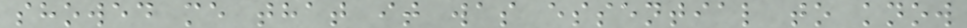showed me that it was essential to know
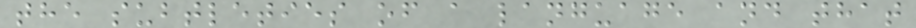the subtleties of a language and that
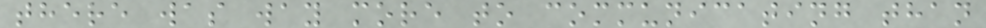there was way more to communicating than
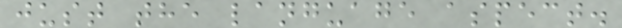just the language aspect.
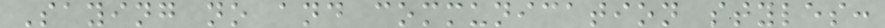Saying no and communication styles:
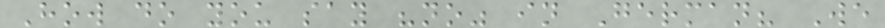How do you say "no" in German? We
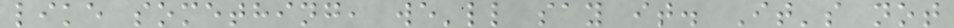like something, we'll say it. It's not
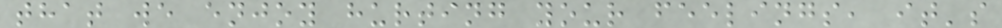that we enjoy hurting your feelings, it's
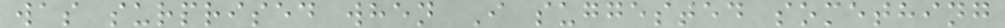was surprised when I suggested something
